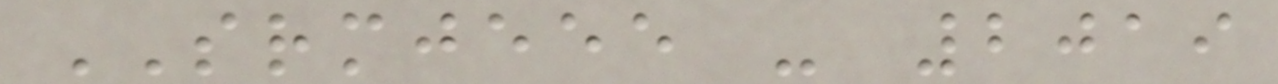SRMJEEE - 2019
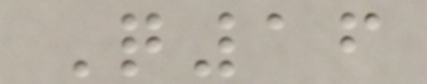Q16
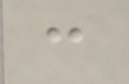:
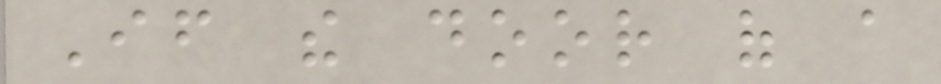If the door of a
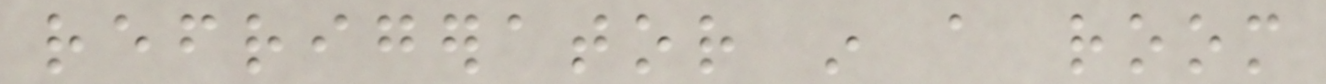refrigerator in a room
